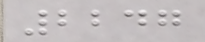2247
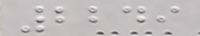2249
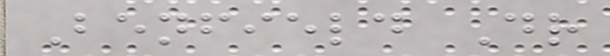Benfield Dr
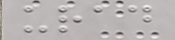urad
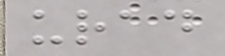urad
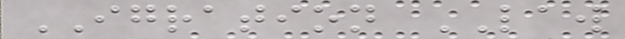IGRATION LAW
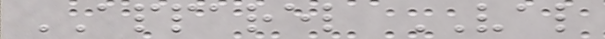APPAREL VAL
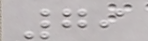79
